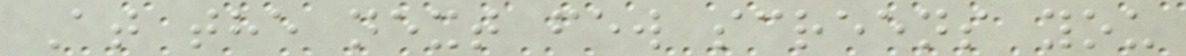At the next few screens you
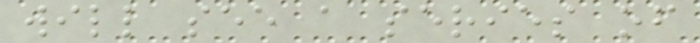will see a series of
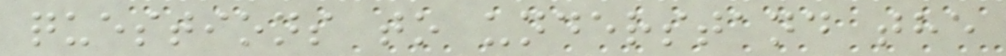questions to understand the
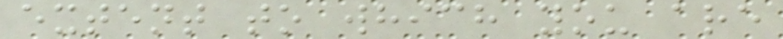extent to which you are
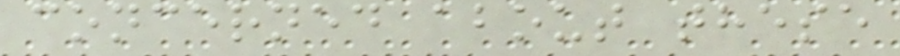concerned about these
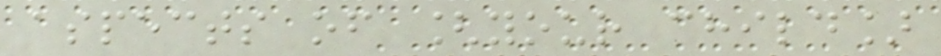aspects of [your child]
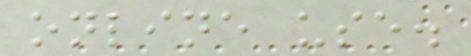online use.
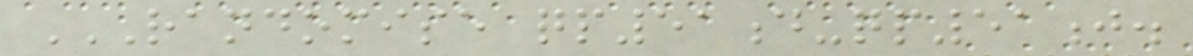RANDOMISE QP51D-QP51J.
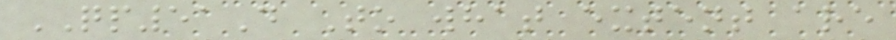QP51D To what extent are
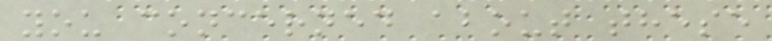you concerned about these
